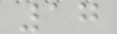17
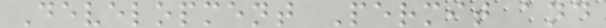Development Permit and
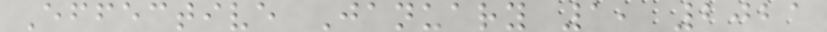Effective January 1, 2021
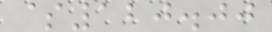$120.00
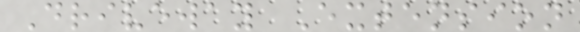Driveway Extension
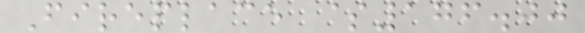Fireplace $176.00
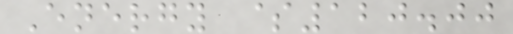Energy $120.00
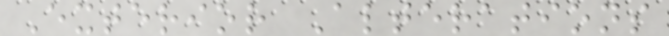Exterior Alterations
